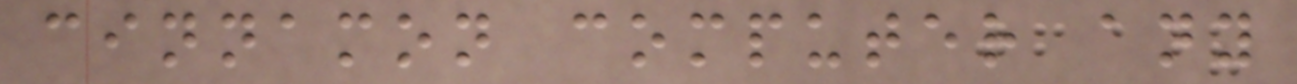cinnamon computer any
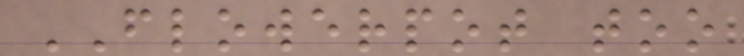FLOWERPOT too
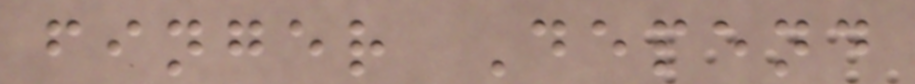finger Depend
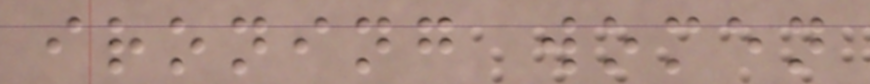ironing women
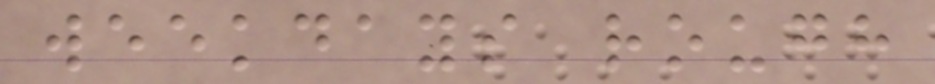weekdays rough
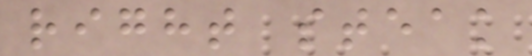right steak
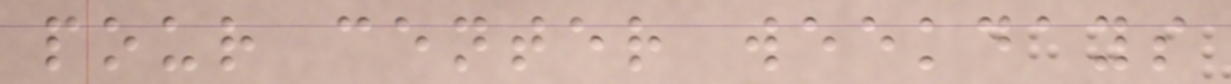pour center weekdays
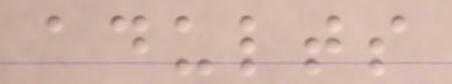adults
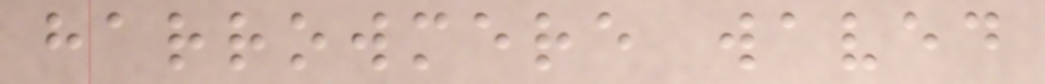harrowmere waved
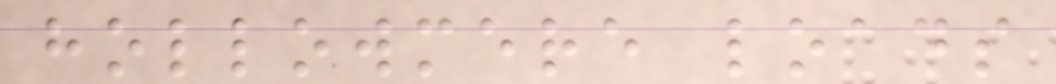hollowmere loads
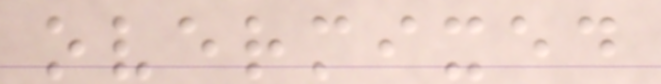overmixed
